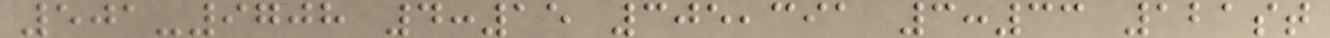501-9708 4:15 305,391 3:33 121st
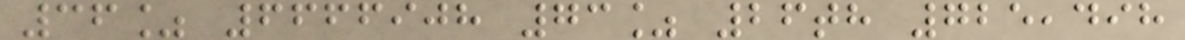36% 6666908 73% 26th 725,498
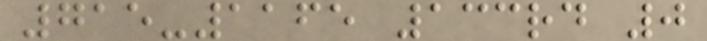715-1165 133rd 0
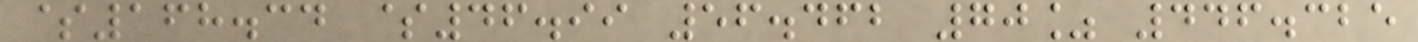$168.34 $46.99 56.462 70% 446.325
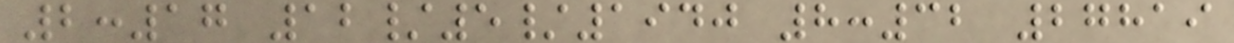2:17 12/5/1940 8:32 27819
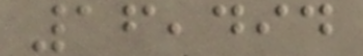16,494
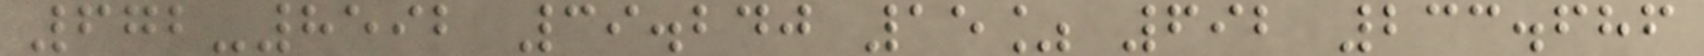672-8592 39.240 15% 692 233.686
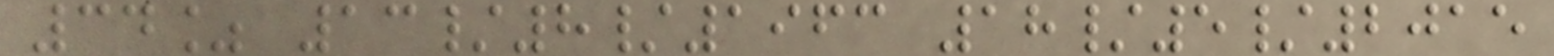34% 13/8/1963 18/5/2015
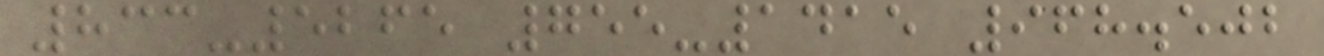833-5265 755-1415 968.502
